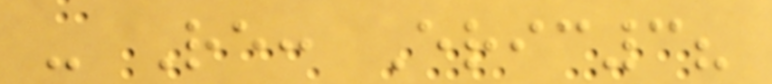- Re: Eric3?
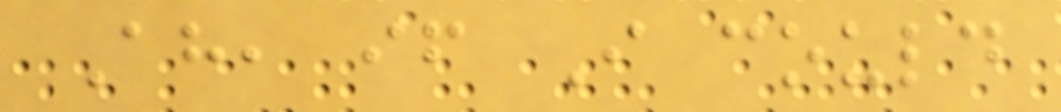Ah, if I could
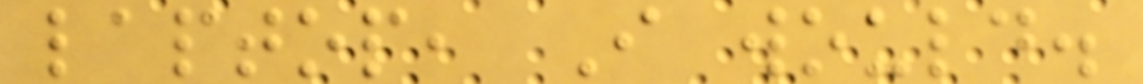laptop, I would.
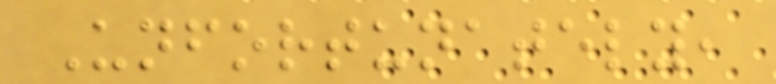Unfortunately,
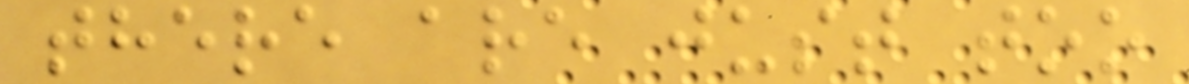there are just too
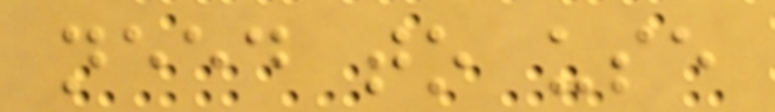need to use
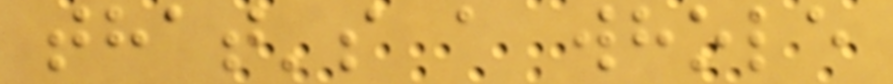that's a whole
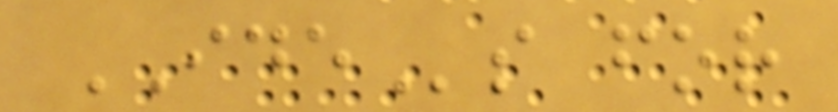IDEs for
